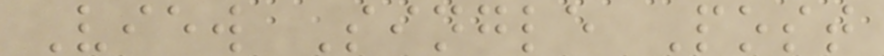View Single Post
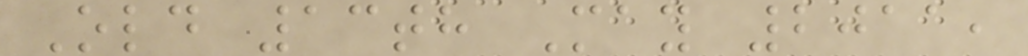Old 13th May 2011,
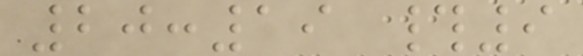20:19 #9
